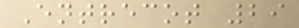Entrecot 29
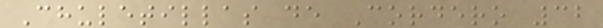Chuletillas de Cordero 32
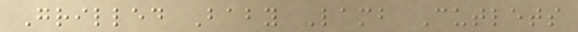Grilled Baby Lamb Cutlets
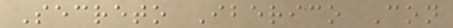Secreto Iberico Con
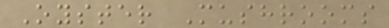Oyster Mushrooms
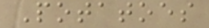Potatoes
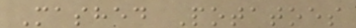Mashed Potatoes
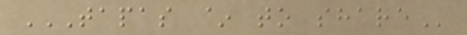TAPAS ~ TO SHARE
